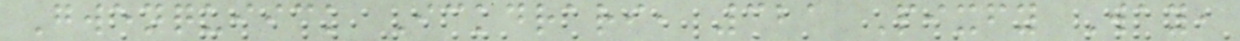Gwenquiick Ickdrari, 321 Pixfy Way,
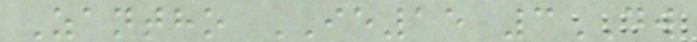Zantho IE15 3DW
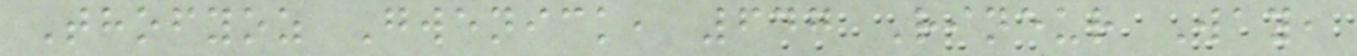Thofyoz Gwenick, 647 Rineur Way,
